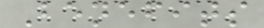Benefits
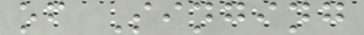of Singing
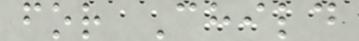for Child
